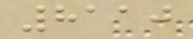8110
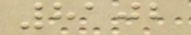8102
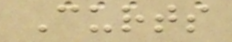Curts
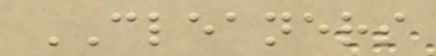CLEANERS
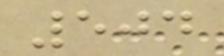504
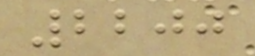2200
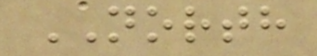NORTH
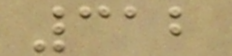312
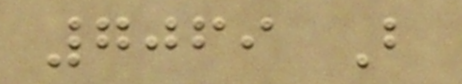7069 B
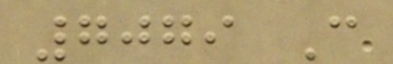7079 C
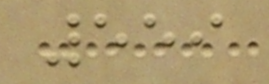559
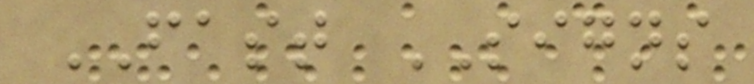FAST SIGNS
